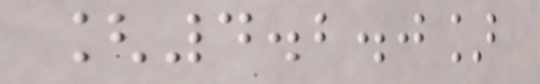[4.2.0]
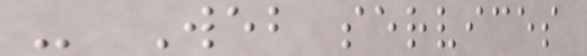- Web services
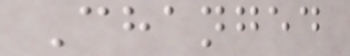Changed
